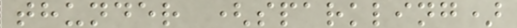thunder (sparkling)
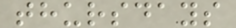thursdays
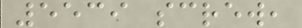5539 screw,
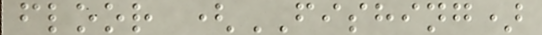floor (FISHING)
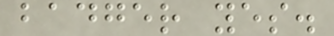badger yes.
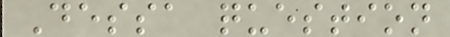Dessa question
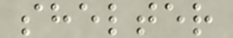shelter
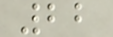22
